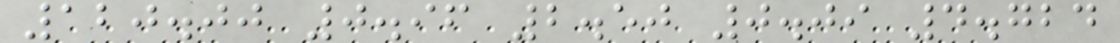120.00 0.96 2.50 0.09 4.724
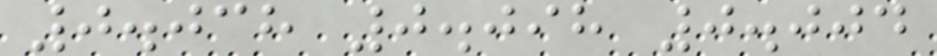0.038 0.098 0.004
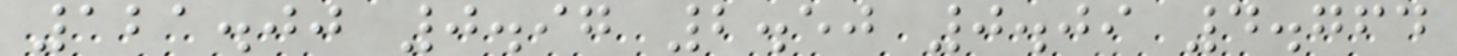121.00 0.97 2.50 0.09 4.764
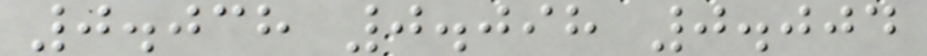0.038 0.098 0.004
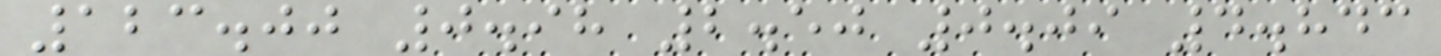123.00 0.98 2.50 0.09 4.843
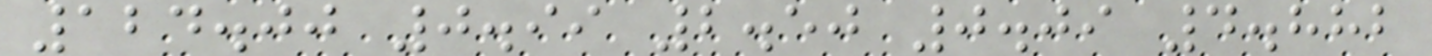124.00 0.99 2.50 0.09 4.882
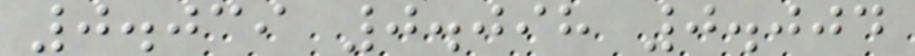0.039 0.098 0.004
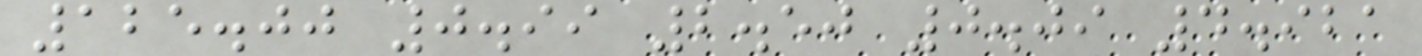125.00 0.99 2.50 0.09 4.921
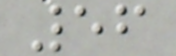56
